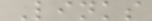Links
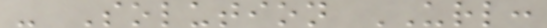- Solution URL:
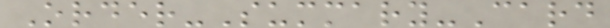Order-Summary-Card
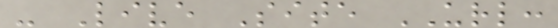- Live Site URL:
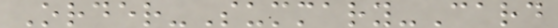Order-Summary-Card
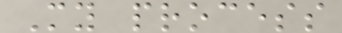My process
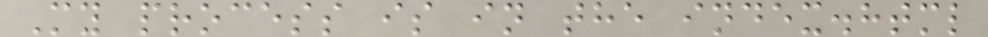My process is in the index.html
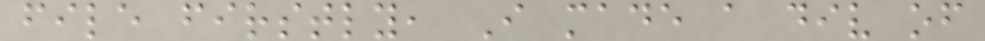file firstly, I made a div of
